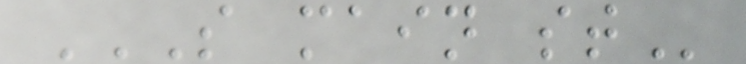S MAIN ST
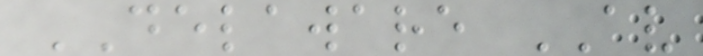DELAWARE AV
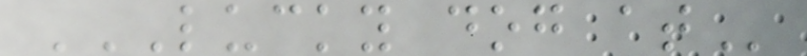LUCKY DOG AT
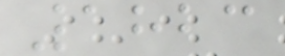1823
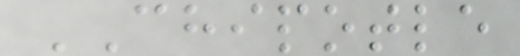CHIPOTLE
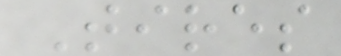Tires
